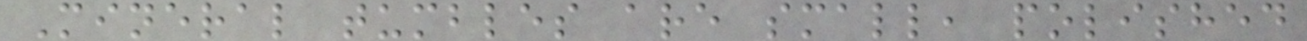Mineral tumbles are small, polished
